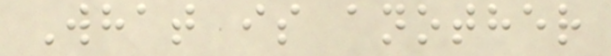What is another
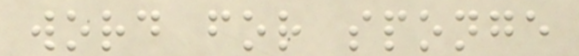word for sponge
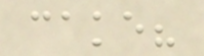cake?
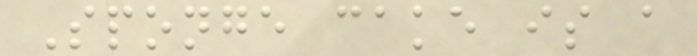Sponge cake is a
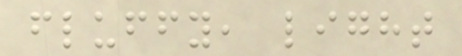fluffy, light
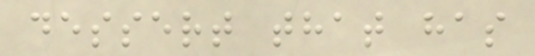dessert that has
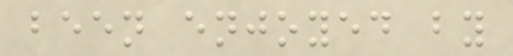been enjoyed by
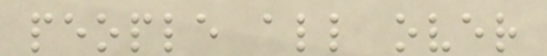people all over
